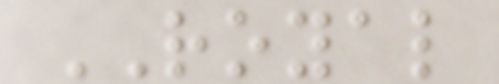ROYAL
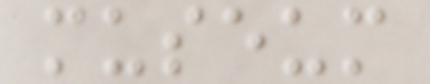museum
